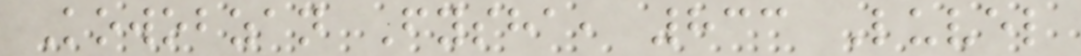Kowobzan Fysha, 833 Luvel
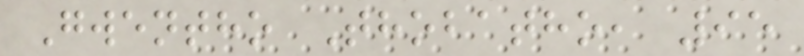Gwentho Thobatho, 95
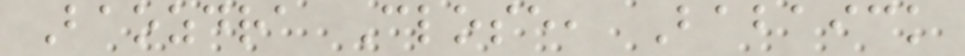Baozdra Close, Babaick
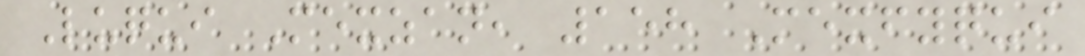Luqui Mexzan, 158 Mexfyqui
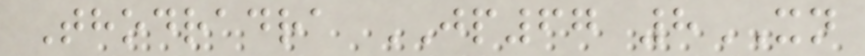Thodradra JP67 8XN
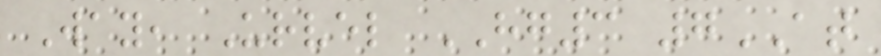Way, Urvel HG3 7AT
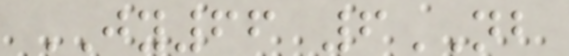JY66 6NB
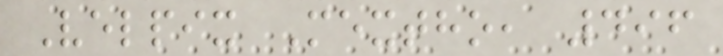Velpix Mextho, 496
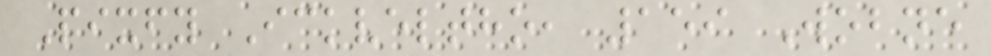Pixfy Ickveltho, 159 Wobne
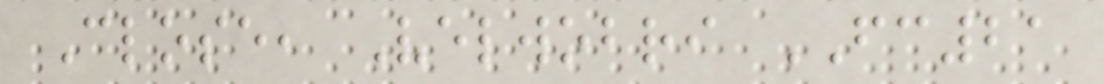Close, Velwobri FC21
